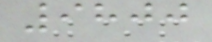9800
